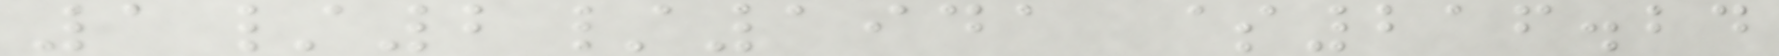1/2/1941 $216.24
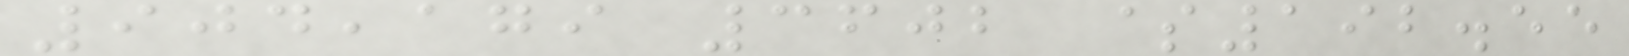904,179 3602 $192.55
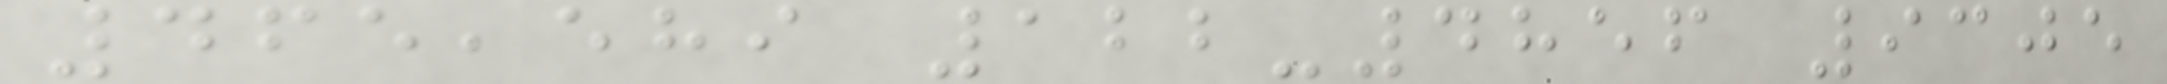465,589 122-4856 9305
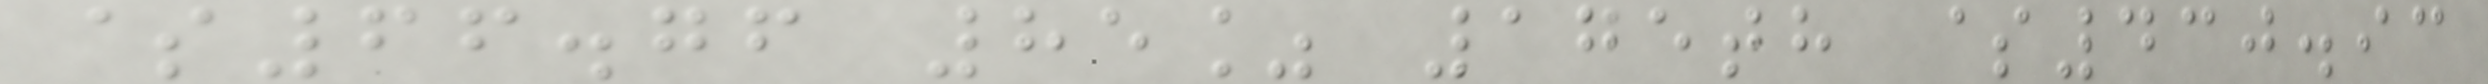$66.76 85% 175th $430.93
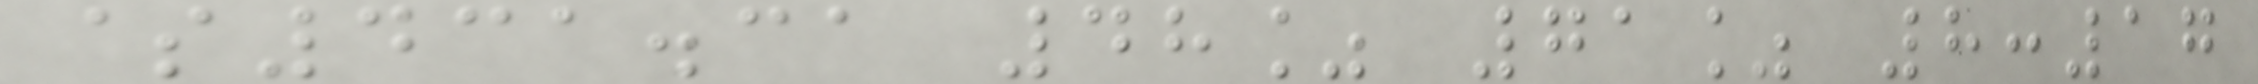$431.31 48% 71% 8:17
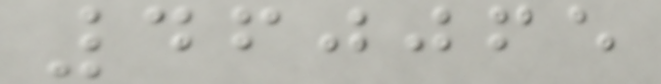460065
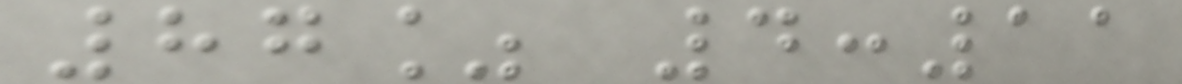87% 4:11
